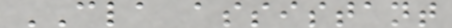CLA assistant
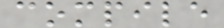compile
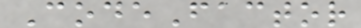CodeFactor
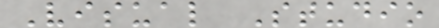Visual Studio
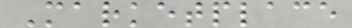Marketplace
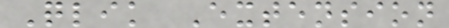Qlik Extension
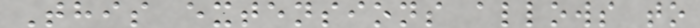This extensions allows to
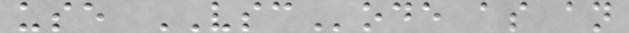use VSCode as an
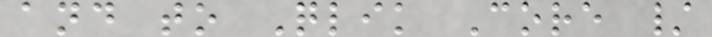and to Qlik Core /
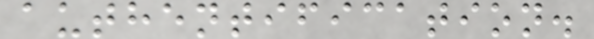authentification.
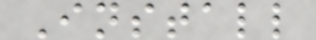Install
